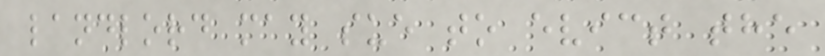landlord may sue to evict the
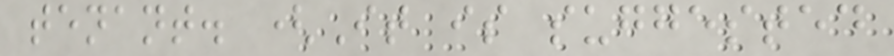tenant. (It is suggested
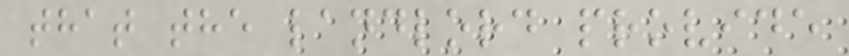that the landlord provide
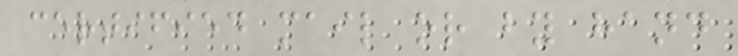certified mail or by hand
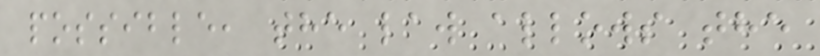possible, the law allows the
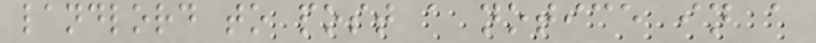landlord to post a notice in a
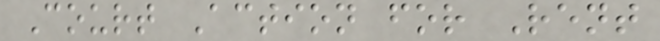Court Action for Rent
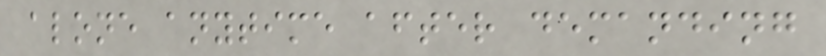alone anytime after demanding
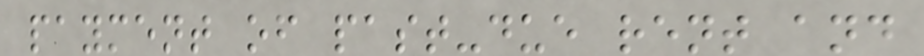payment of past-due rent and
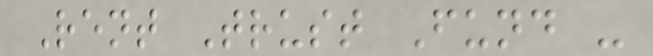Rent Trust Fund -
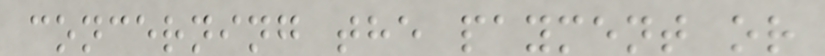concerning the payment or
